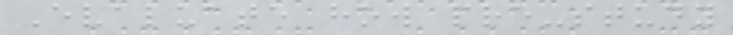Evaluate how pre-study
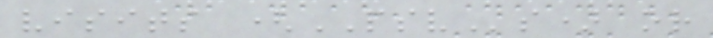visits (PSVs) or
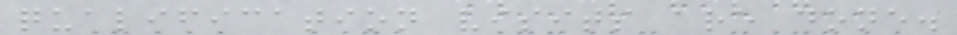qualification visits are done.
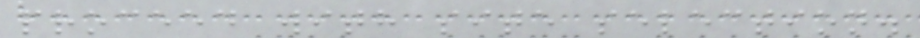proceed with site selection.
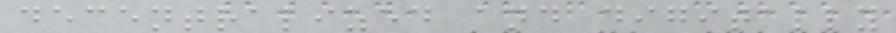decentralized and digitally
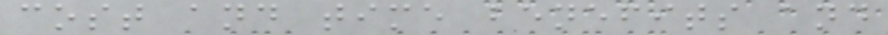cost and time benefits and
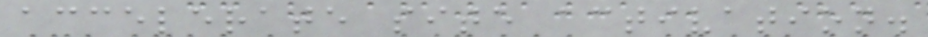accelerate site activation.
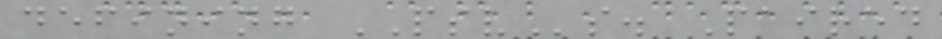defining PSVs. Paired
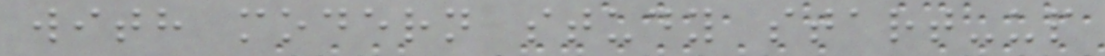with modern study start-up
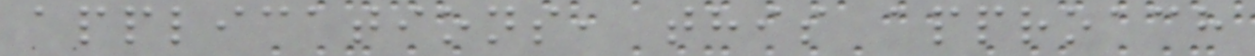applications, this approach
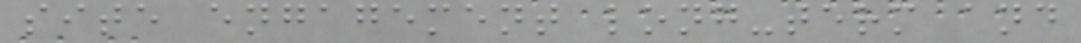site engagement long-term and
